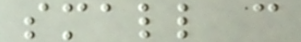small c
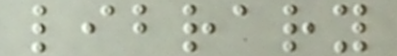library
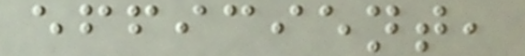efficient,
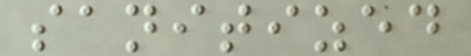sanitized
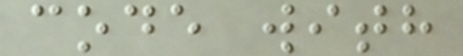code with
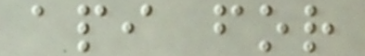api for
